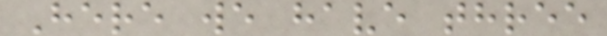Here we have three
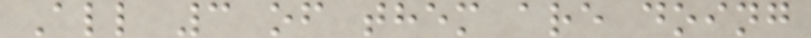All 3 of them are doing
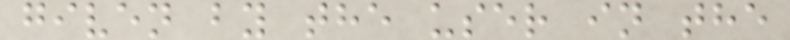given by the user in the
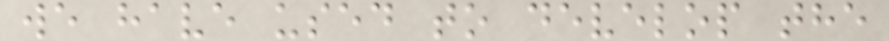we have used to develop the
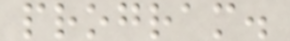program.
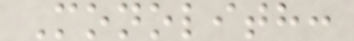Monolith:
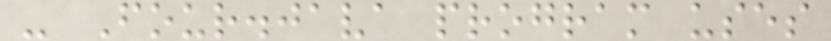- Four.java program uses
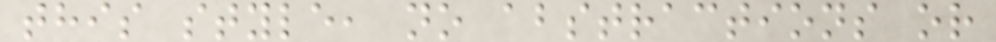this style, no abstractions or
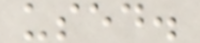used.
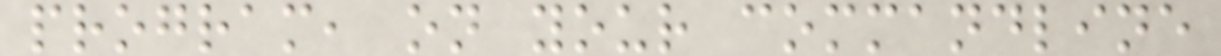program, on your commandline
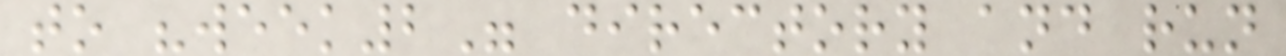to "week2" directory and run
